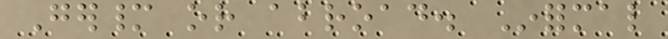Germany or abroad. Informal
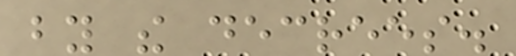by the decrees.
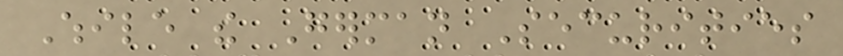While the German Securities
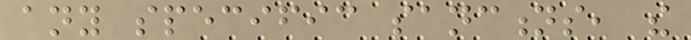any specific sanctions, the
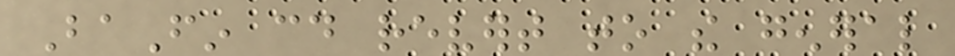BaFin could revert to the general
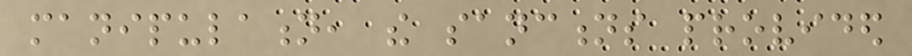manipulation, the sanctions provided
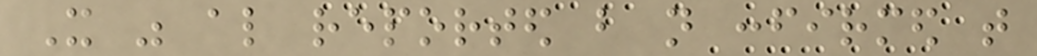It was also reported but not confirmed that
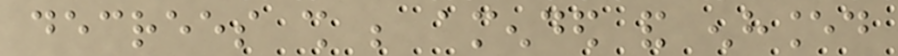decrees shall be amended and enhanced
